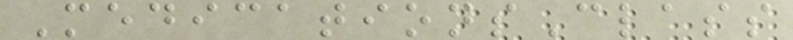MedicationsClass
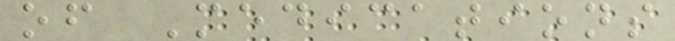of Medications
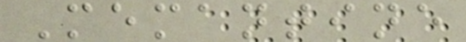Memantine
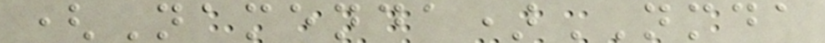(Namenda)NMDA
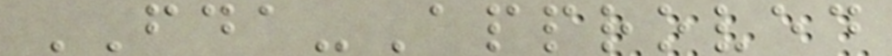FDA-Approved
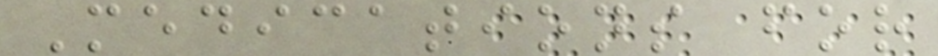Medications for
